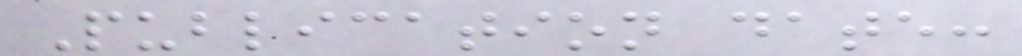Publication date:
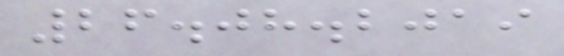26.08.2019
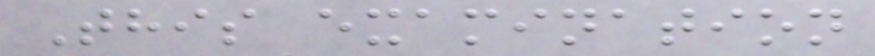This examination
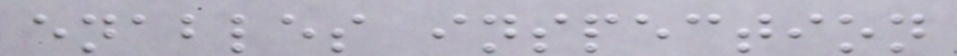enables inspection
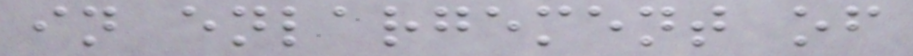in enlargement of
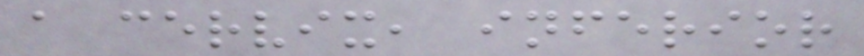a cervix, inferior
